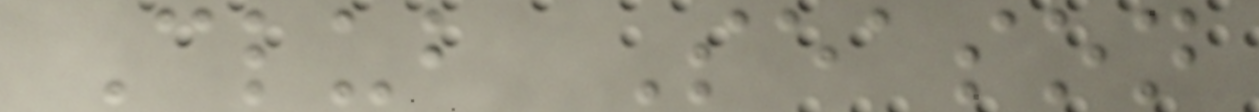Club Season
